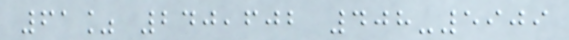61% 240,602 408-5909
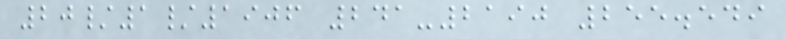20/1/1906 241-2190 255.549
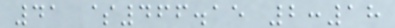41 $466.15 2:18
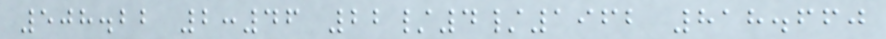508.22 2:46 22/4/1962 818.660
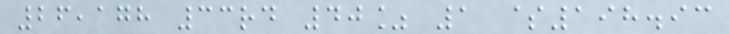26,178 33rd 40% 1 $198.93
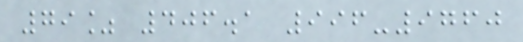79% 406.1 996-9760
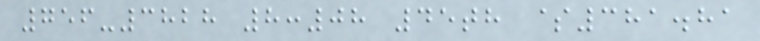756-3828 8:08 45th $381.81
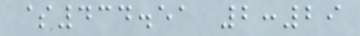$434.51 2:29
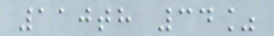110th 34%
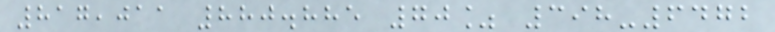817,011 880.885 70% 398-6472
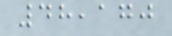48,170
